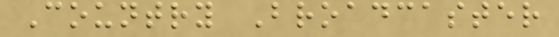Country Broadcaster
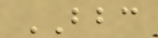BBC
